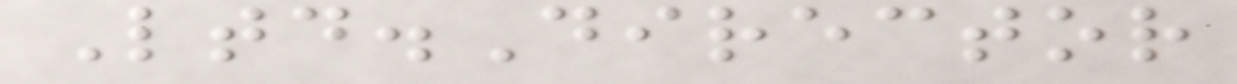Ltd.Director
